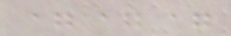===
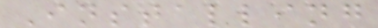Installing
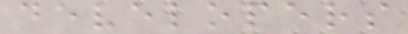developers
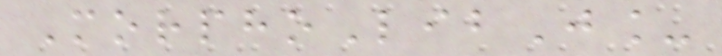MorphoLibJ_
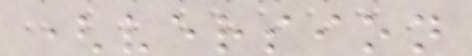(version
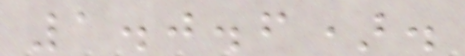1.0.6).
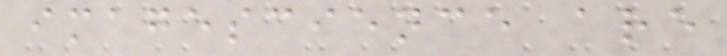imagescience are
